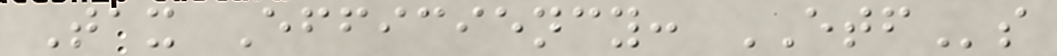Tax Efficiency: ETFs
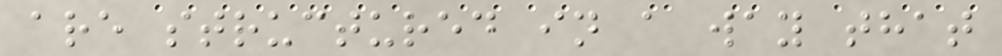are structured in a way that
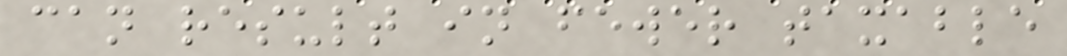can result in fewer taxable
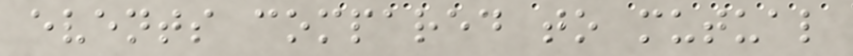events compared to mutual
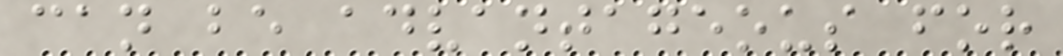can be advantageous for
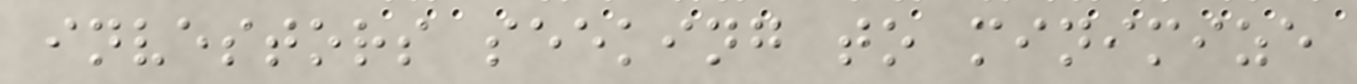investors seeking to minimize
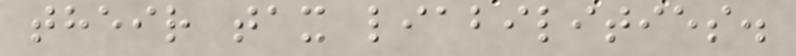their tax liabilities.
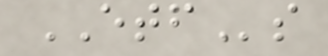ETFs
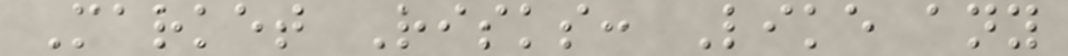Market Risks: Like any
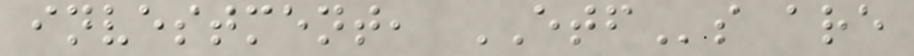investment, ETFs are
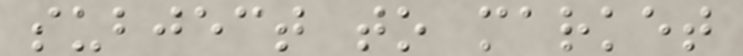subject to market
